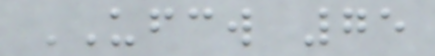UFCW 75
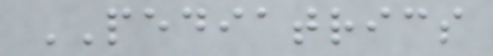PEDIATRICS
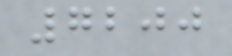7200
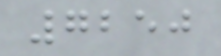7250
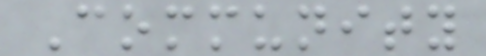Community
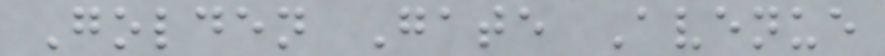Golden Gate Avenue
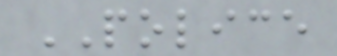POLICE
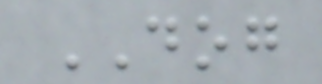DOG
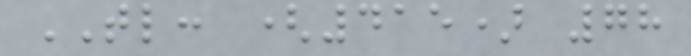TL: (415) 78
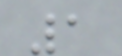1
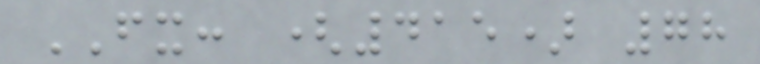FX: (415) 78
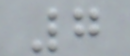7
